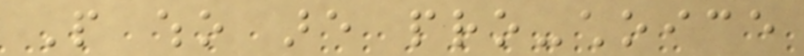People who are pro-choice
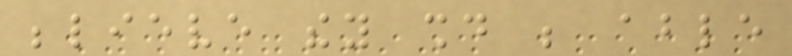believe they should be able
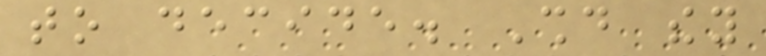to decide. Should they
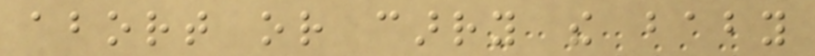abort or carry the baby
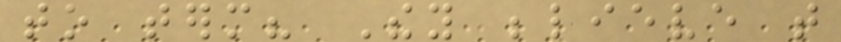to term? They believe that
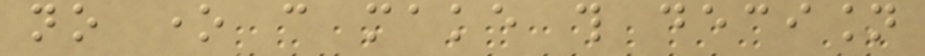no one can make this decision
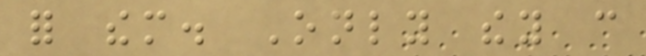for them. Only they can
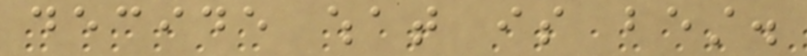decide what is best.
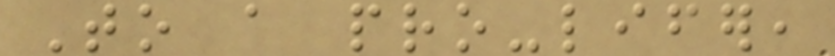To a pro-lifer,
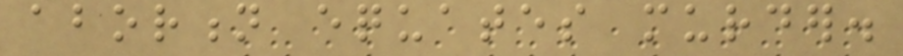abortion equates murder.
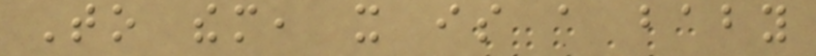To them, it is a baby
